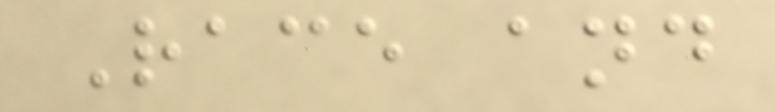Race and
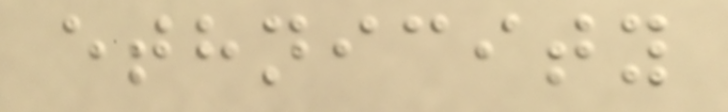ethnicity
